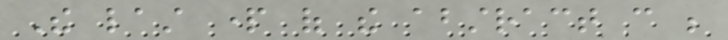The last part of the abstract can be
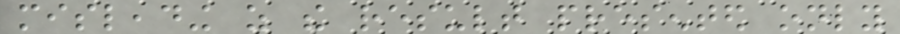misleading as the result presented only
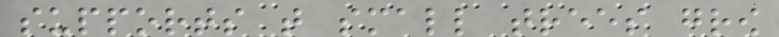supports that small trees grow
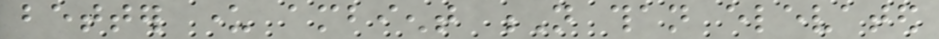better under ambient N than elevated
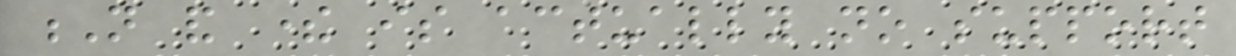N and there is actually no support
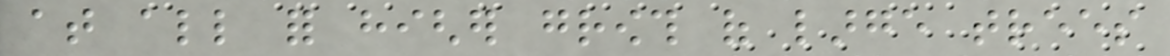at all for higher growth of large trees
